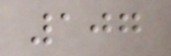107
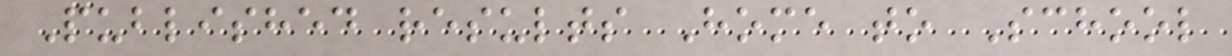Published results Home to School
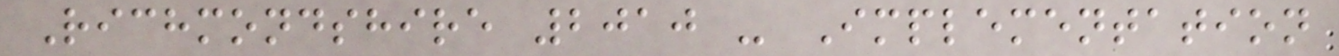Richmondshire 2010 - Implementation
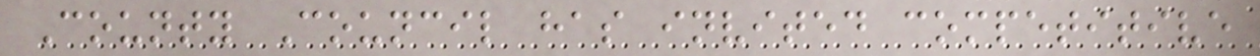County Council has invited competitive
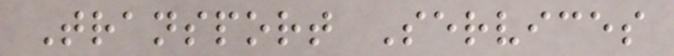Transport Services
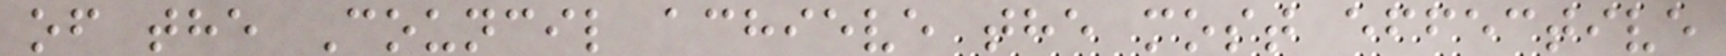of the Council achieve the most effective
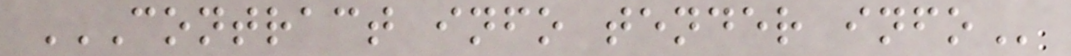CONTRACT INFO TENDER INFO
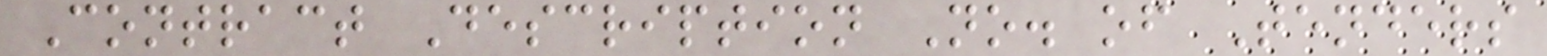Contract Description No. of Tenders
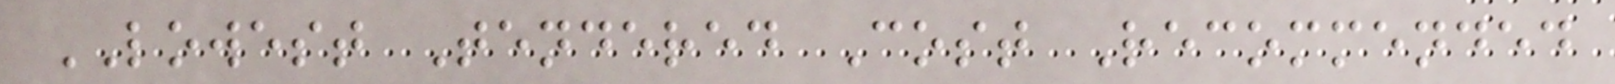LOWEST Tendered Cost Recommended
